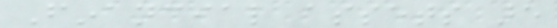Financial assets are
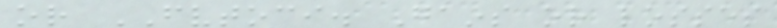or FVTOCI. Gains or losses
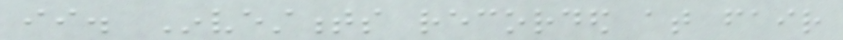ii. Investments recorded at fair
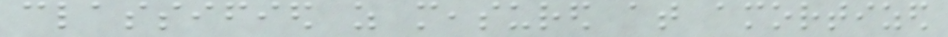classified as measured at amortized
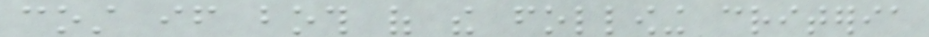cost if both of the following criteria
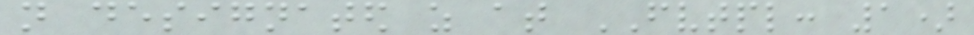not designated as at FVTPL: 1)
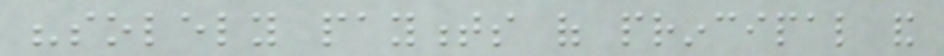"solely payments of principal and
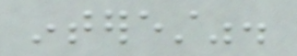interest".
